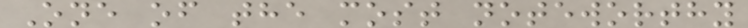One of the most noteworthy
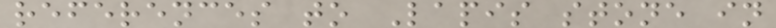references to Lapis stone in
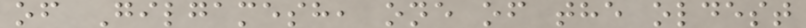of Gilgamesh, one of the oldest
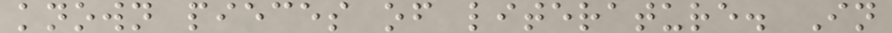known pieces of literature. In
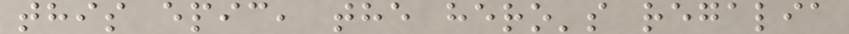this epic, the hero's regalia
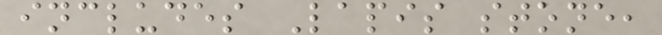includes Lapis stone,
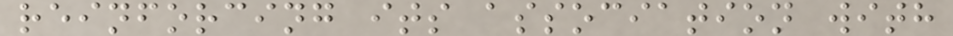reinforcing its association with
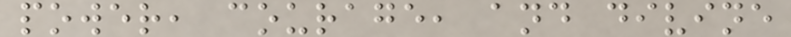power, courage, and divine
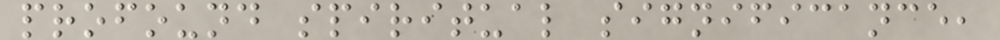profound spiritual significance,
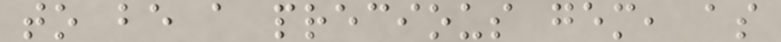to be a precious gem, as
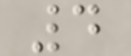4
